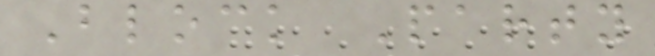Block Party
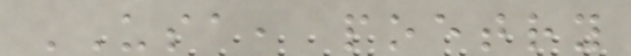USA, poetry
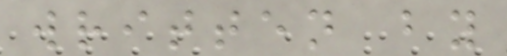written by
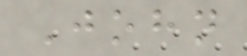John
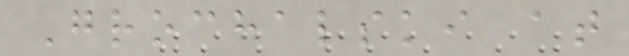Grochalski at
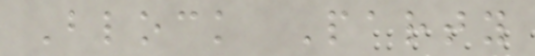Block Party
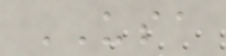USA
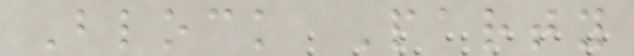Block Party
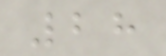28
